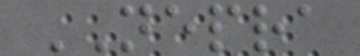NEPRA
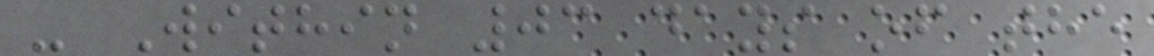- Within 03 days of the
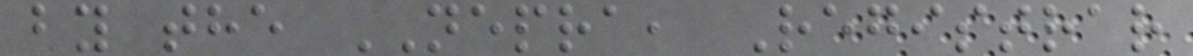by the NEPRA, Registrar
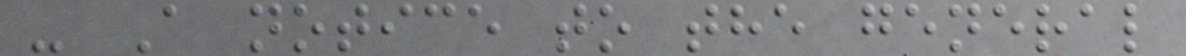- A notice to the general
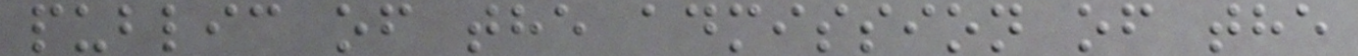public of the admission of the
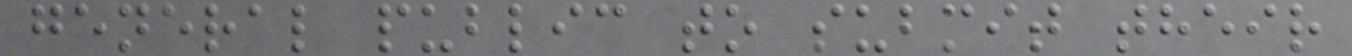general public to submit their
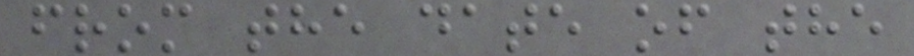from the date of the
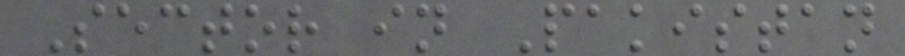Sector in Pakistan
